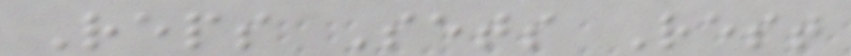Reps Sets Rest
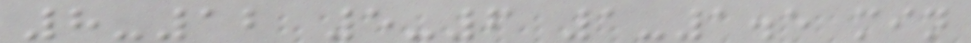8-12 5-6 1-1.5 min
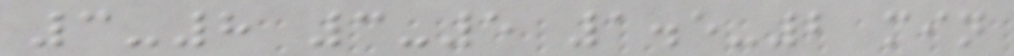3-8 3-5 1.5-2 min
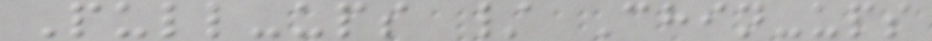Pull-ups / Chin-ups
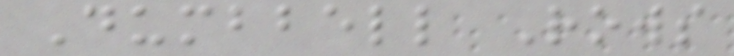Dumbbell Rows
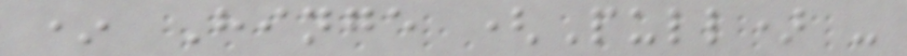* Hinge (Pull) -
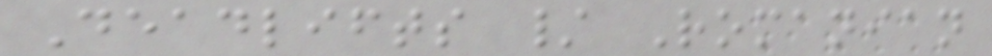Deadlifts / Romanian
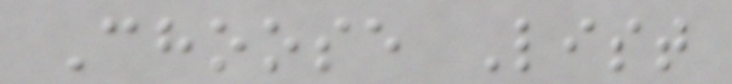Choose List
